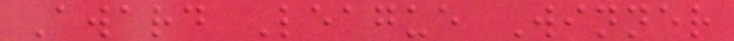Award League Winner
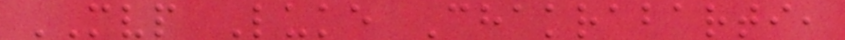MVP Luke Chakrabarti,
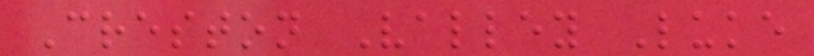Creston Valley Luke
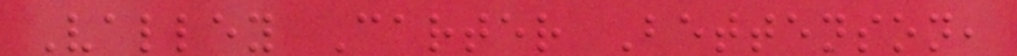Valley Carter Bettenson,
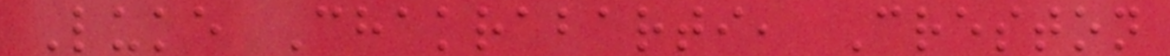Luke Chakrabarti, Creston
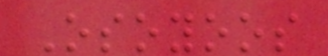Osoyoos
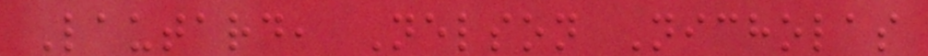Lautard, Nelson Nicholas
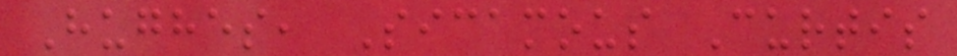Hughes, Sicamous Curtis
